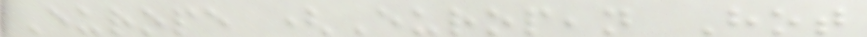Europe (European Hot
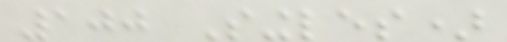100 Singles)
